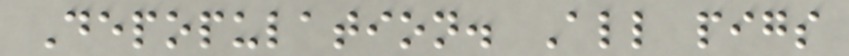Depopulation. All pigs
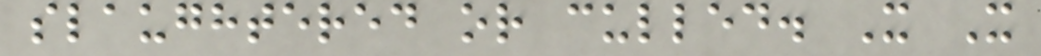slaughtered or culled. X X
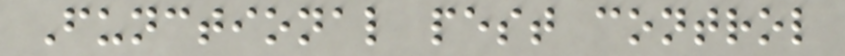Functional pest control
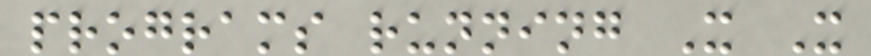programs running X X
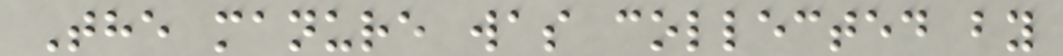The manure was collected by
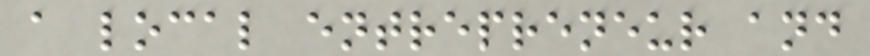a local entrepreneur and
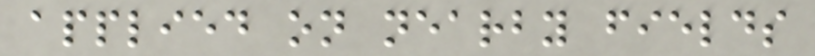applied on nearby fields
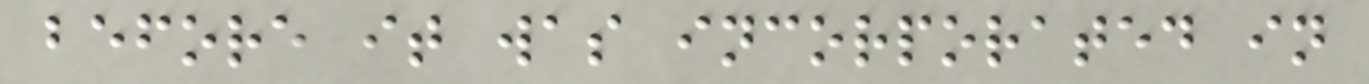before it was incorporated in
